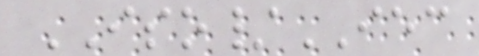ISO/IEC
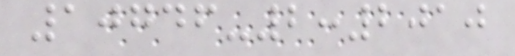10746-2:2010
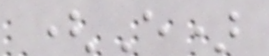(E)
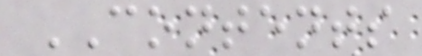CONTENTS
